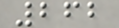262
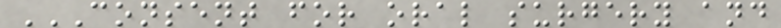CONSENT FOR ORAL SURGERY AND
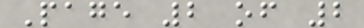Page 2 of 2
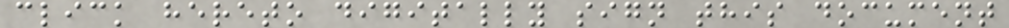click hereto digitally sign this document
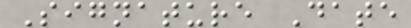Signature Date
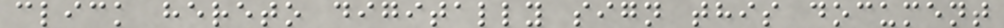click hereto digitally sign this document
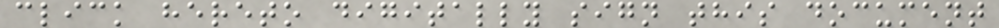click hereto digitally sign this document
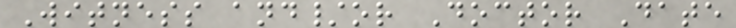Witness and/or Doctor Date
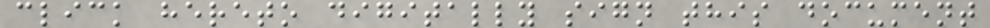click hereto digitally sign this document
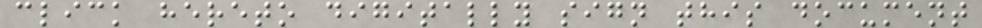click hereto digitally sign this document
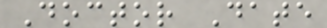Doctor Date
